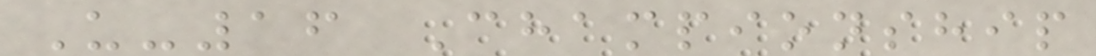U-16 Championship
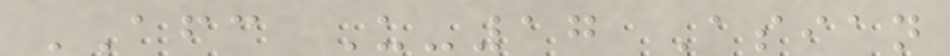AFC U-17 Asian
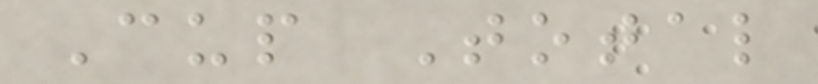Cup Total
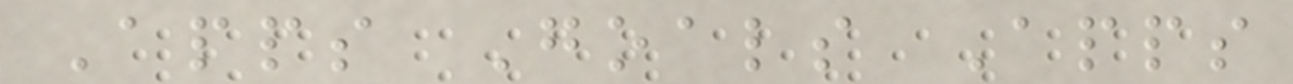Apps Goals Apps
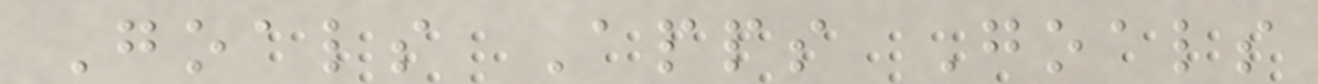Goals Apps Goals
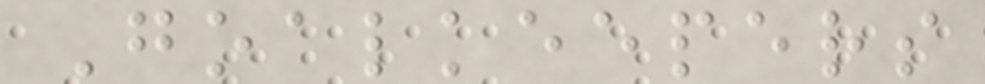Goalkeepers
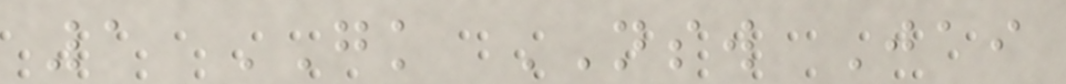1 GK NSW Jai
